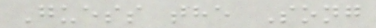Guess the Song
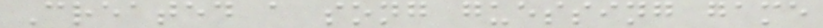Created a song guessing game
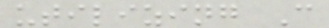utilizing C
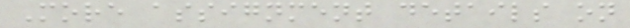More assignment details on
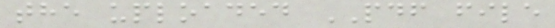the uploaded PDF file
